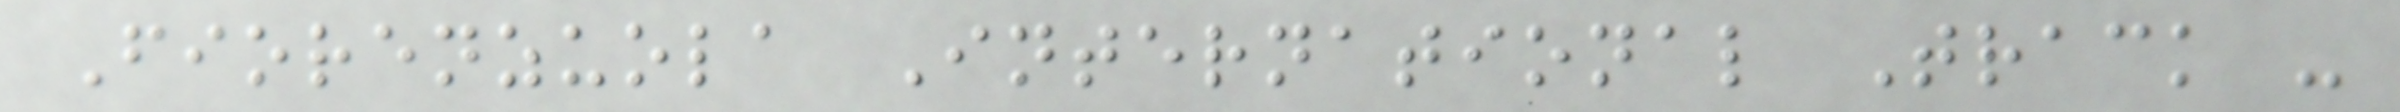Fiorenzuola International Track -
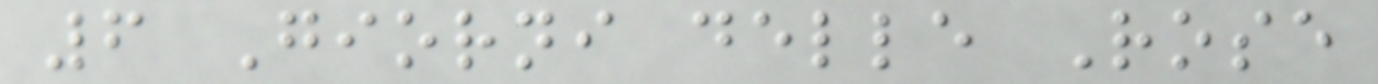6 Giorni delle Rose
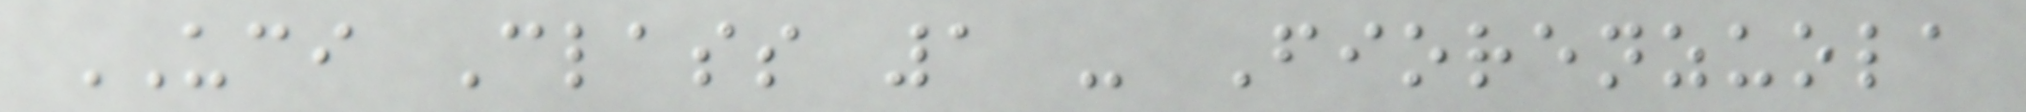UCI Class 1 - Fiorenzuola
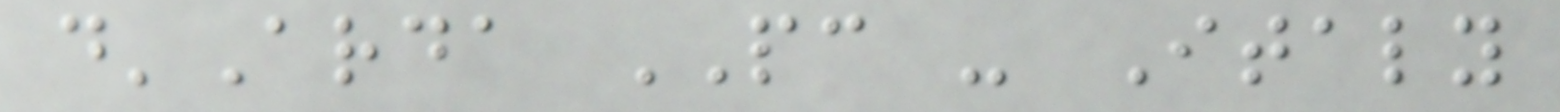d'Arda PC - Italy
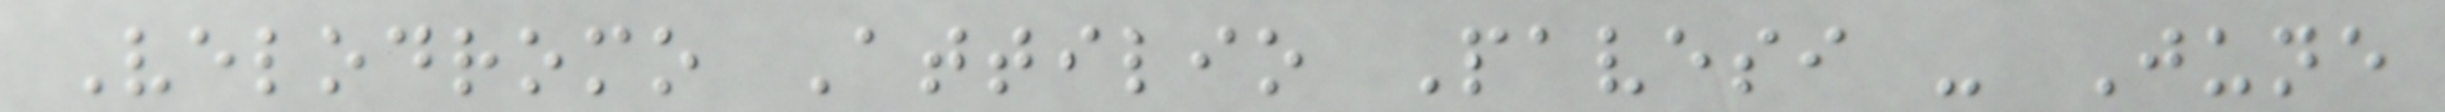Velodromo Attilio Pavesi - June
